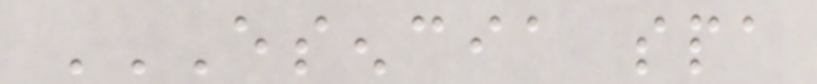ESENCIA SPA
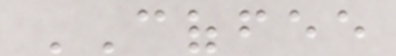COFFEE
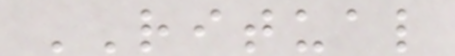RITUAL
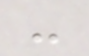-
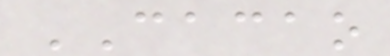CACAO
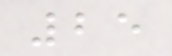25
